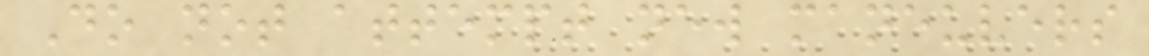Do not attempt new maneuvers
